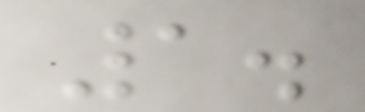1.
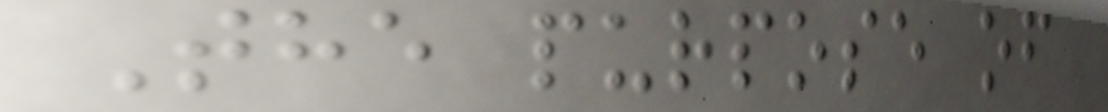The purpose of
